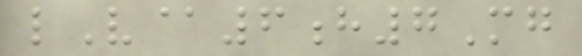lV@6h7Mg
